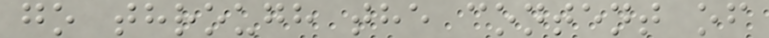go through the content of
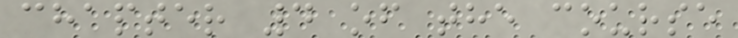chapter 4 of the course
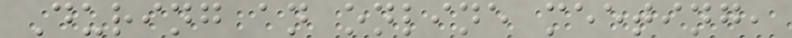During an online meeting,
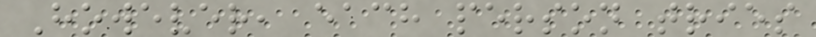However, each person tries
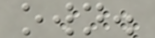own.
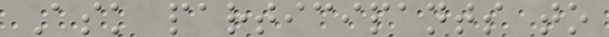Ask participants to
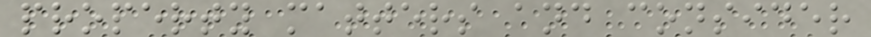property matters and consider
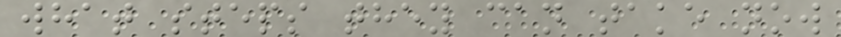what steps they can take now
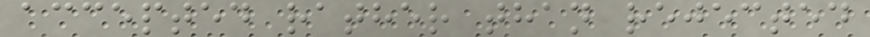accepted rather than rejected
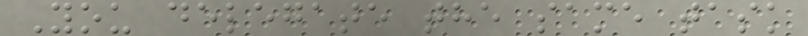You delegate the same task
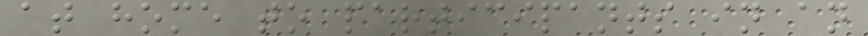at home to participants in an
